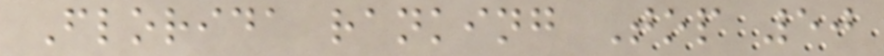Florida ranking Top 50
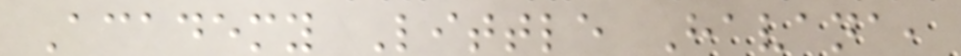Academy Little Havana,
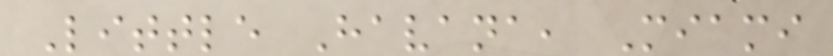Little Havana, Miami
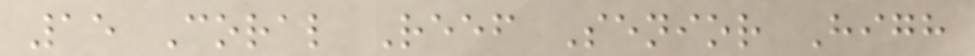15 Coral Reef Senior High
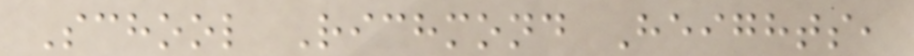School Richmond Heights,
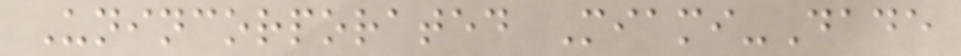Unincorporated Miami-Dade
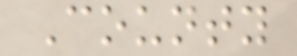County
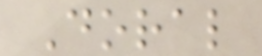Doral
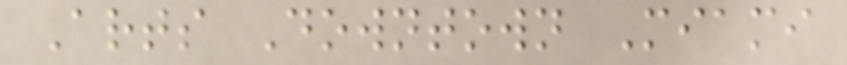Arts Downtown Miami
